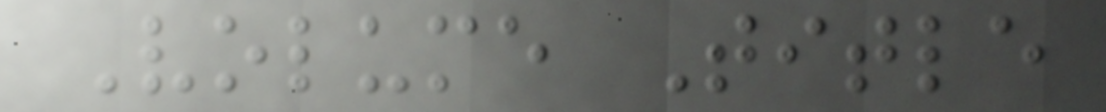Volume Title
